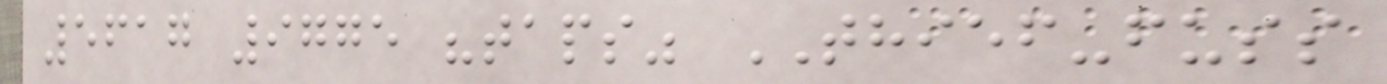5617 9775 "taps" THIEF-fuss
